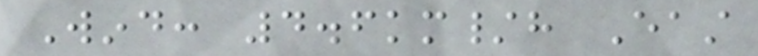Wind: 4.6km/h East
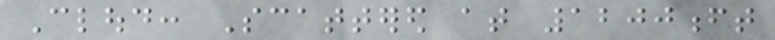Cloud: Scattered at 1200ft
